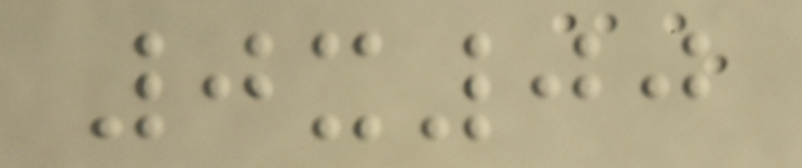0x00
